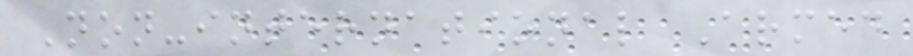Non-international Armed
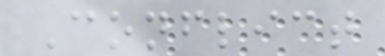Conflict
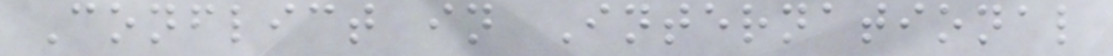Conflict in International
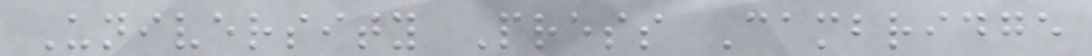University Press Cambridge
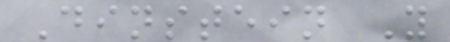Dinstein Y
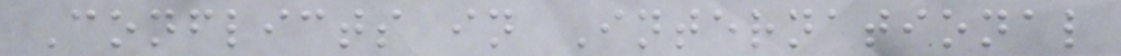Conflicts in International
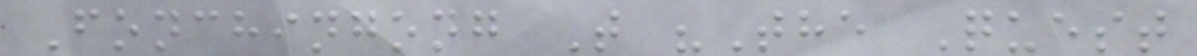Fonchingong T "The Quest
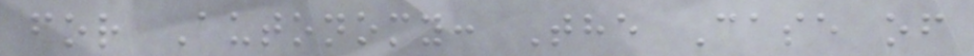for Autonomy: The Case of
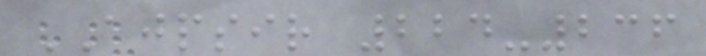AJPSIR 224-236
